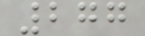277
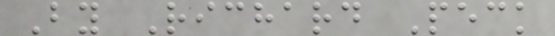By Richard Peck
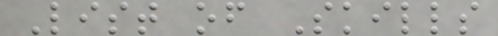List of Skills
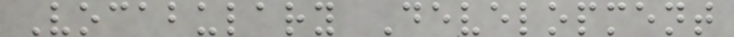Vocabulary Development
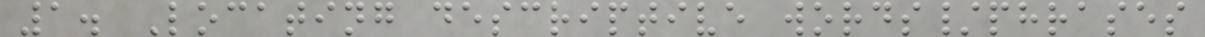1. Locating descriptive words/phrases
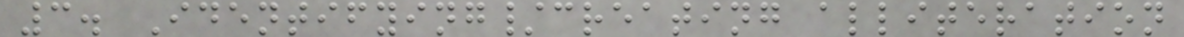3. Identifying/creating alliteration
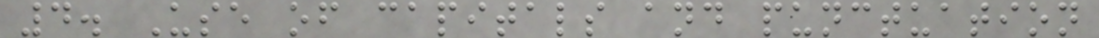4. Use of capitals and punctuation
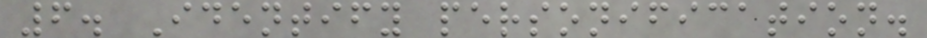6. Identify personification.
